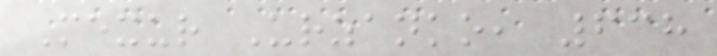Mexur Urzanko, 638
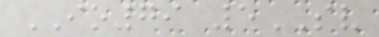IO79 5SV
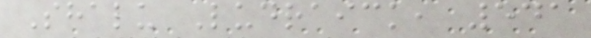Shalu Ludraick, 541
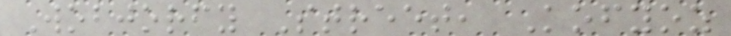Wobjorfy Street, Kofyoz
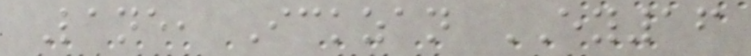Lane, Ickzan EY16
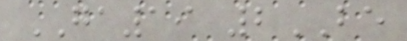GA19 2BE
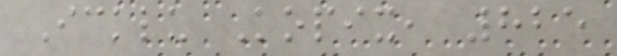Icklu Kopix, 825
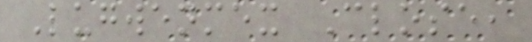Lugwenmex Close,
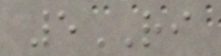5RI
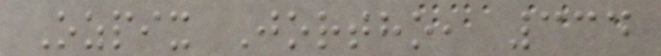Ozpix Jortho, 334
